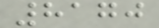8170
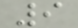9
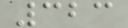323
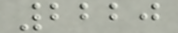2220
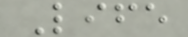Life
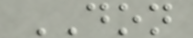DON
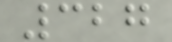327
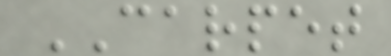CARPET
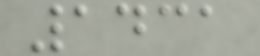1431
